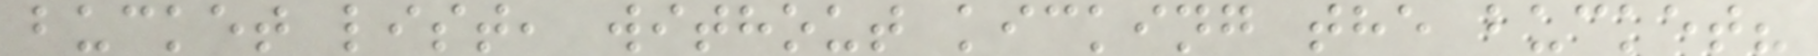bucket list, without kicking the bucket?
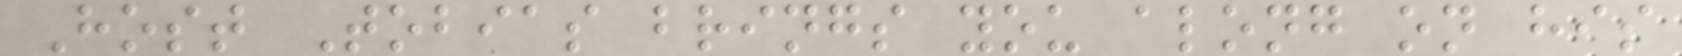Host Tobias brings you along on his
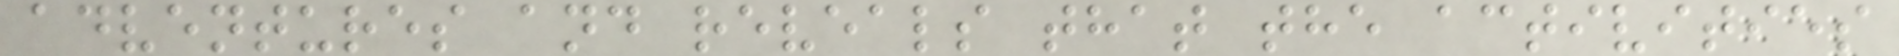adventures and reveals that the activities
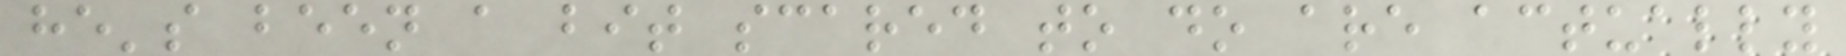he's been a bit scared to do are actually
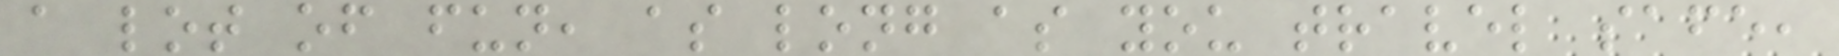a lot of fun, as long as you travel safe,
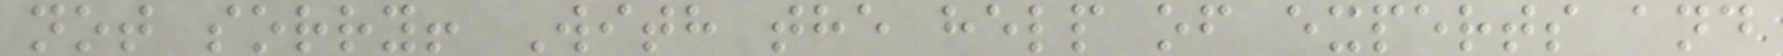not sorry! With the help of experts and
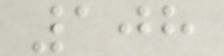108
